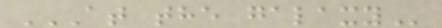AT THE GALAXY
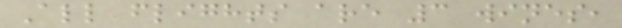All flights are 3 wines,
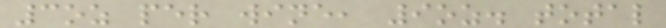3oz per wine, 9oz. total
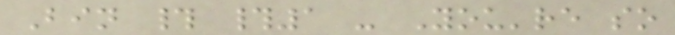Bin # #1 - You're so
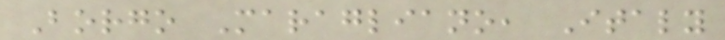Borgo Maragliano, Italy
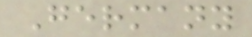Germany
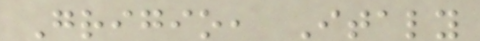Grigio, Italy
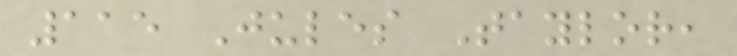115 Jules Taylor,
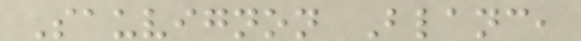Sauvignon Blanc,
